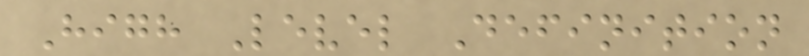High Level Definition
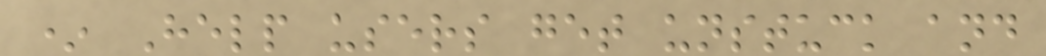* Help users get unstuck and
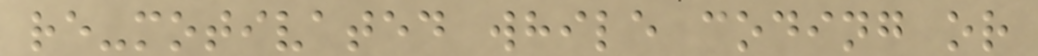re-motivated while coding or
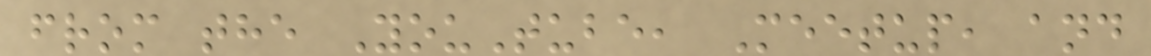from the YouTube, Meetup, and
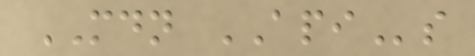MDN APIs
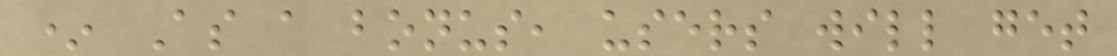* As a bonus, users will get
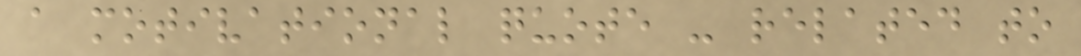a motivational quote - related to
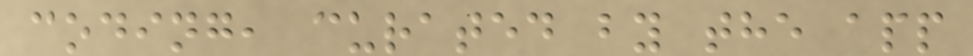coding, curated by the app
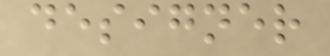designer
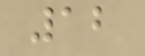12
